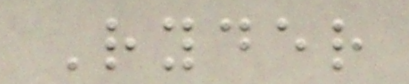Ryder
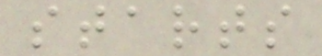starts
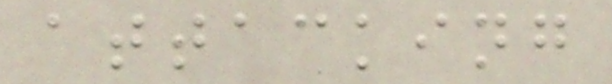attacking
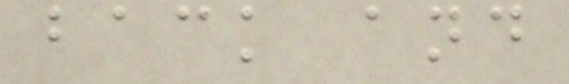back and
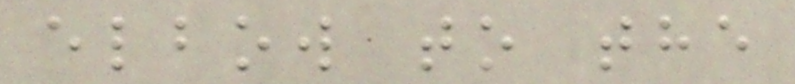elbow to the
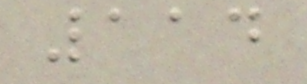114
